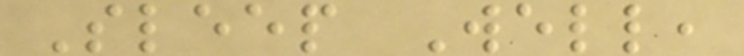Sleep Well,
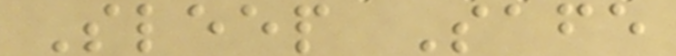Sleep Safe
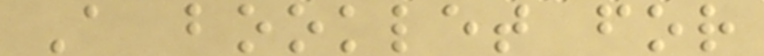A booklet for
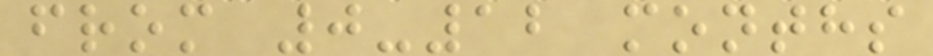from 0-12 months
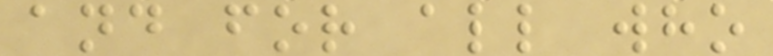and for all who
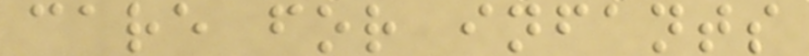care for infants
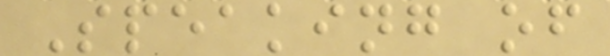Speaking of
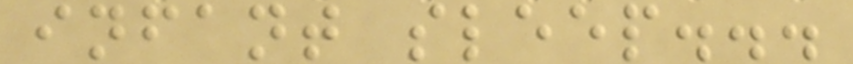infant sleep...
